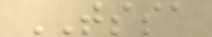TSSA
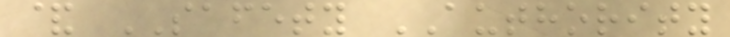& SAFETY AUTHORITY
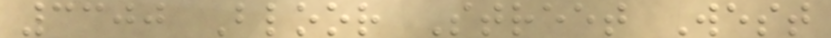3300 Bloor Street West
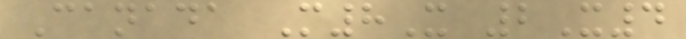Canada M8X 2X4
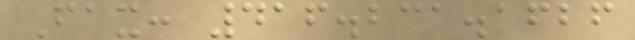Fax: 416.231.1626
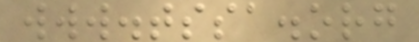www.tssa.org
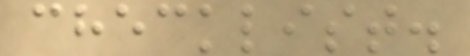checklist.
